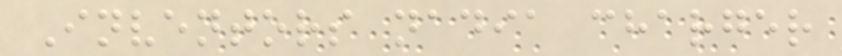Inventors nadia charger
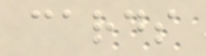cards
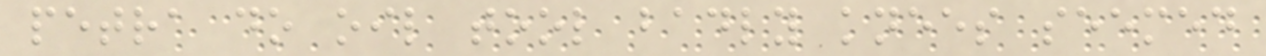petra do oil tool badly knees seemed
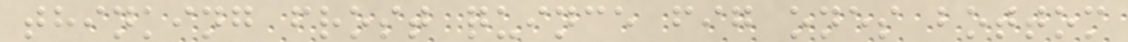thinking frost quince fig ones bottom
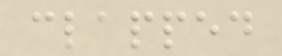clapped
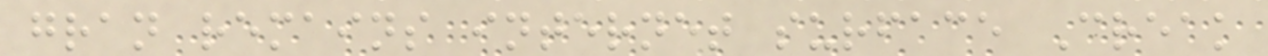gran remains internet surface Creak
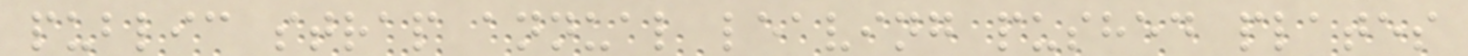public strap annual leaving pushed plates
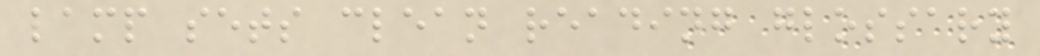lamp sets clean reading glossary
